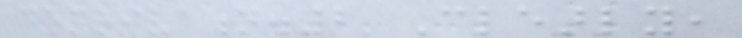deprivation.2 Clearly,
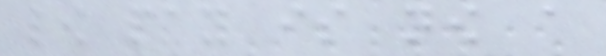low pay is now a
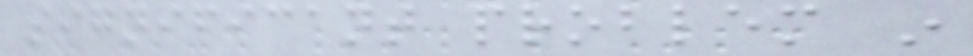significant problem in
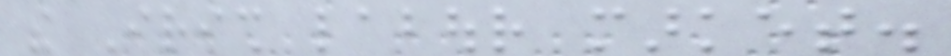the Irish labour market.
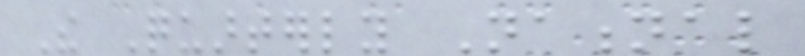The Quarterly National
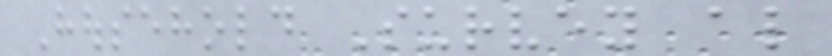Household Survey also
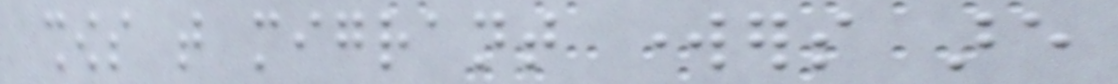shows that migrant workers are
